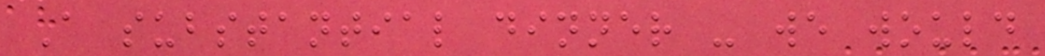A substantial dinner - we would
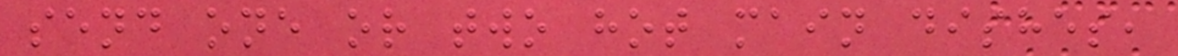send one or two hot main dishes,
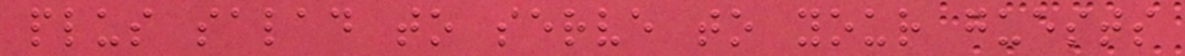plus salad to serve to your guests
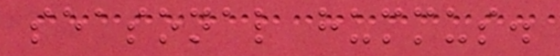seasonal hummus.
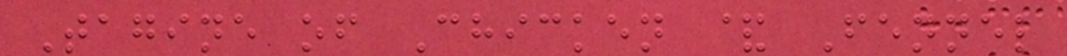Tagine of Chicken & Fennel
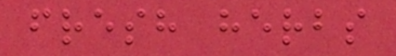fresh herbs
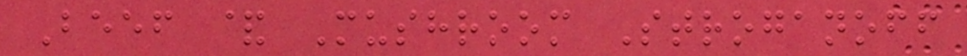Beef & Mushroom Stroganoff
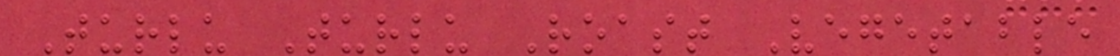Turlu Turlu Roast Vegetable
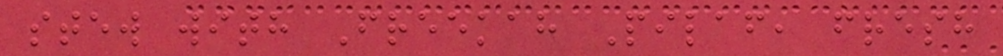stew with Freekah Pilaf, fresh
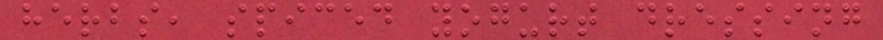herbs, spiced yogurt dressing
